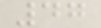47
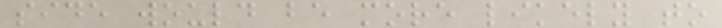side would be more likely to
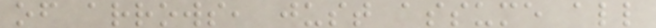of arrows, just assume all
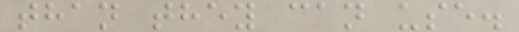than they can use.
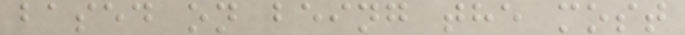based on being the most
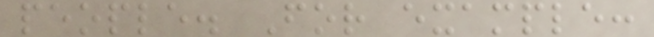people. For example:
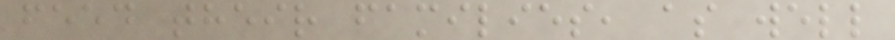feed their families, as well
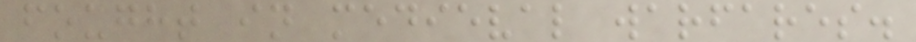fought in medieval warfares.
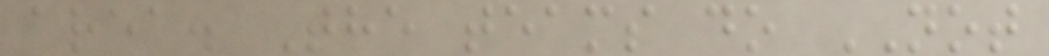area. The teams do NOT
